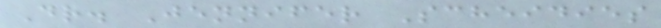Dr. Jennifer Scheidies
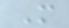M
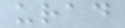urad
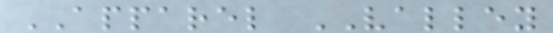APPAREL VALLEY
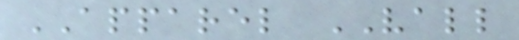APPAREL VALL
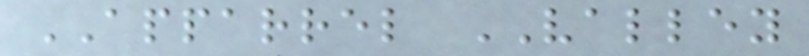APPARREL VALLEY
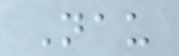Nau
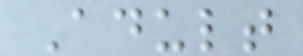Adult
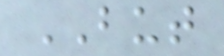BUT
